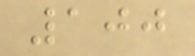100
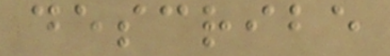describe
